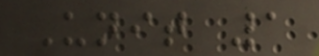Unit 1
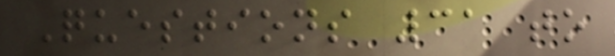Questions 31 to
